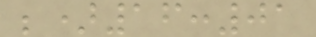;)16:01
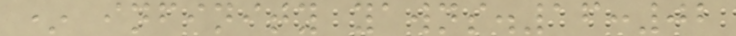* infinity yawns.16:02
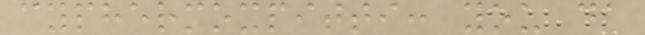cyphermoxpitti: you da
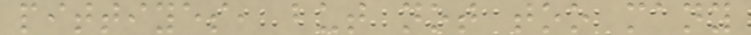pittiyes, but not too many
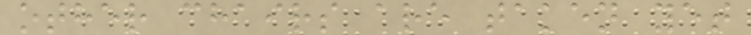other chairs are taken yet
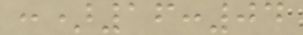:)16:04
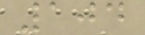104
